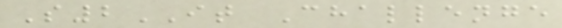S2IT Challenge
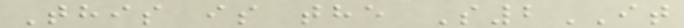This is the S2IT
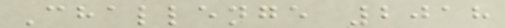Challenge 2018
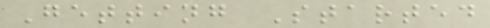Getting Started
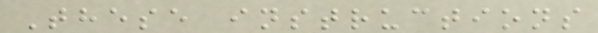These instructions
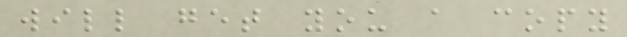will get you a copy
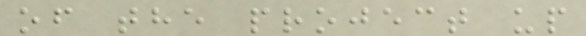of the project up
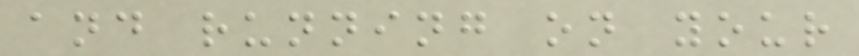and running on your
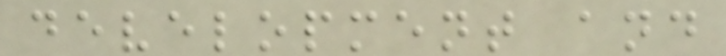development and
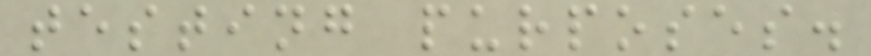testing purposes.
